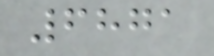6871
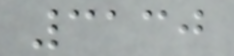3130
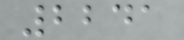2241
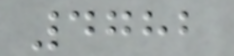4782
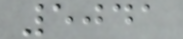5041
